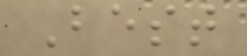Best
